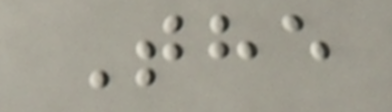The
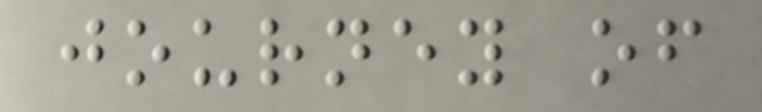journey of
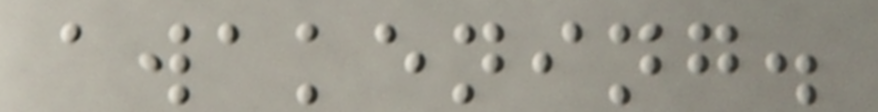awakening.
